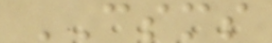CSMS
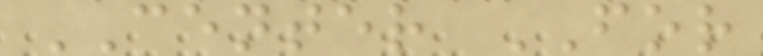CENTER FOR
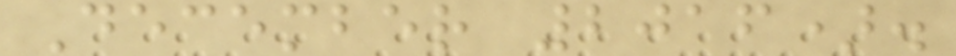December 2016).
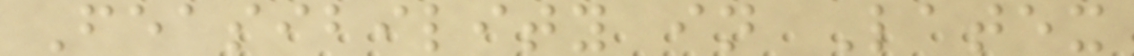Feasibility in Latex
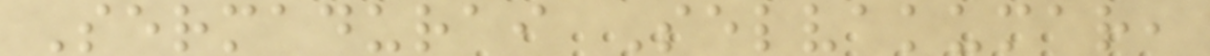Sermadurai Selvakumar,
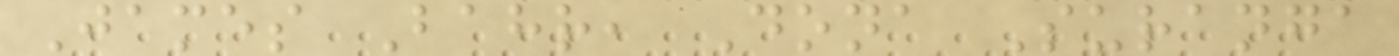James Bahr, Dona Suranga
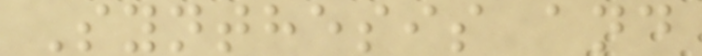Synthesis and
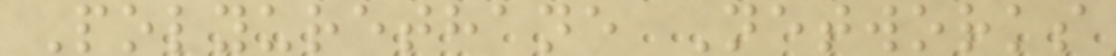Polyurethane Networks
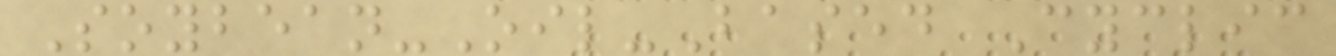Soybean-Oil-Based Cyclic
